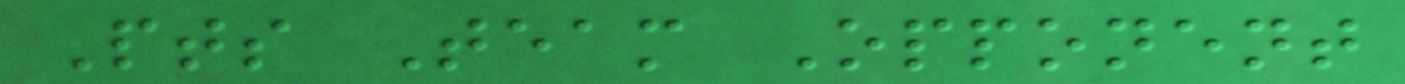Pts Team Opponent
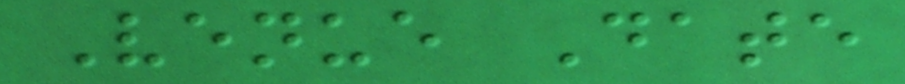Venue Date
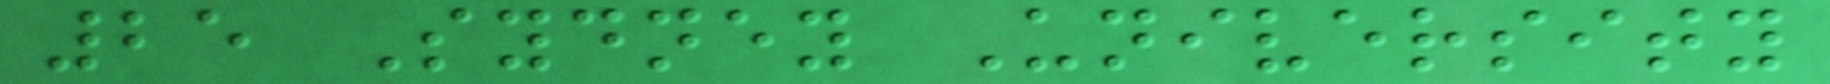25 Sydney University
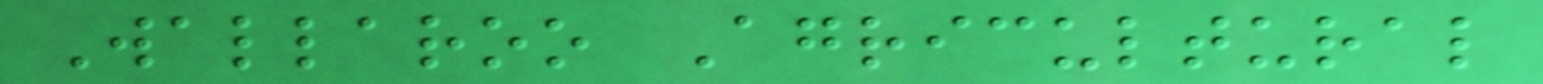Wallaroo Agricultural
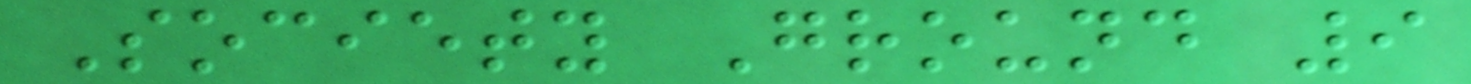Society Ground 9
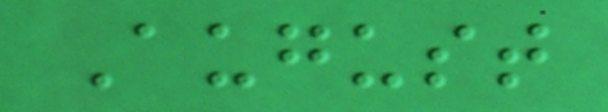August
